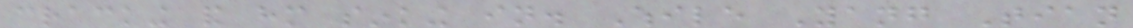cracking and him sinking in. While Yang Tian
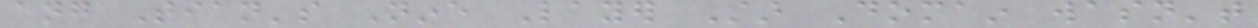ang Tian's Nine Layer Star Domain wasn't
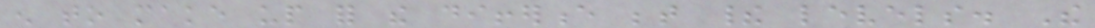enough to make up for the difference between their levels. The
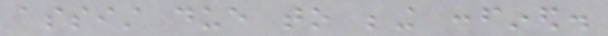assist due to being confined.
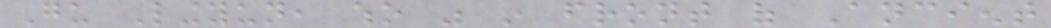Gu Lingyun, who was in front of Ancient
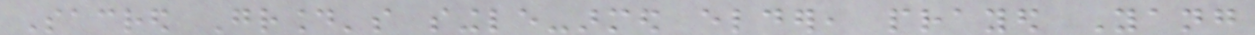Sacred Ground's single-armed elder, prayed Yang
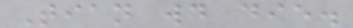Tian would die.
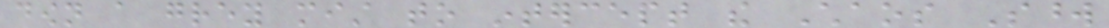down a grey mist to intercept the Chaos Sword
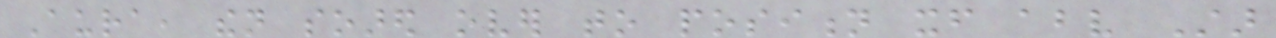Aura, then soared over to position itself above Star
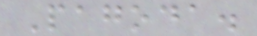Pagoda.
